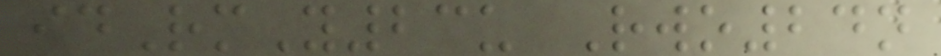idRmY23u Rwo24n
